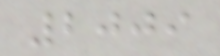2009
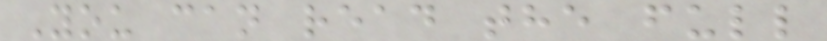You can read the full
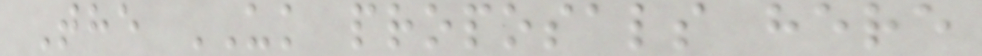The UK proposals here
